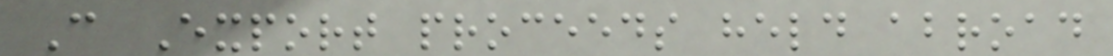C Export proceeds held abroad
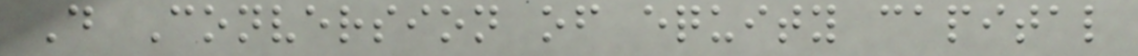D Conversion of equity capital
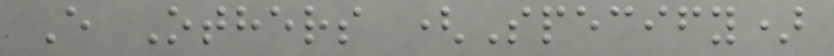E Others (Specify)
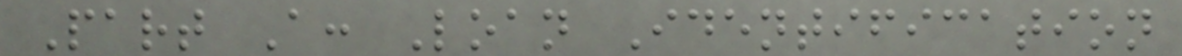Part A: Loan Identification
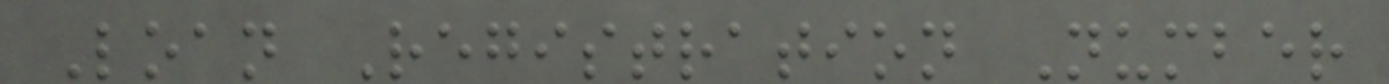Loan Registration Number
